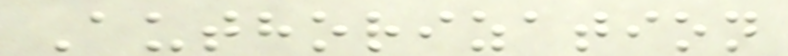Authorization
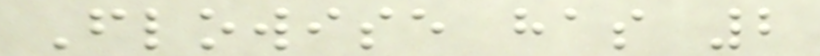Flowise has 2
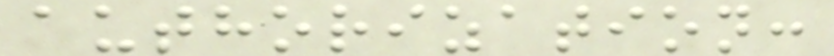authorization:
